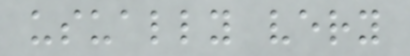usually very
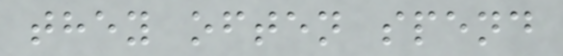they often spend
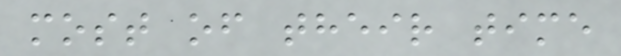most of their time
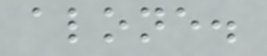alone.
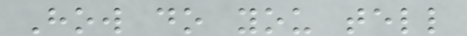How do you tell
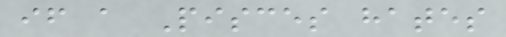if a Pisces hates
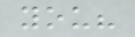you?
